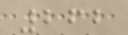262
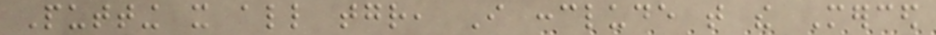Putting it all together, I conclude that the Merced
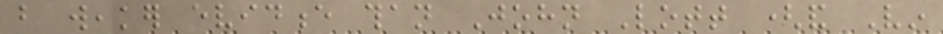but weaker evidence than John Lott (and Vin
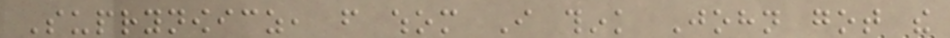Suprynowicz, from whom I think John got the
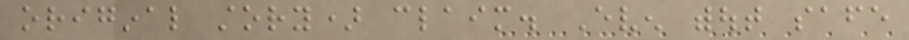original story) claim. Even without safe
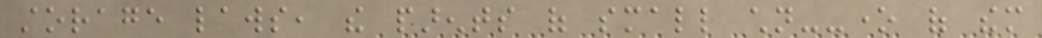storage laws, the parents of small children--one of them
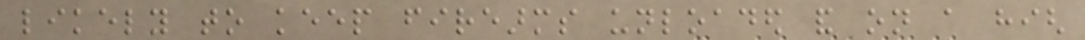likely to keep firearms unloaded and on a high
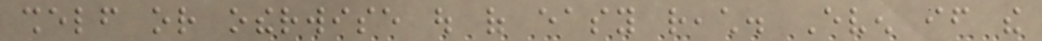shelf or otherwise out of easy reach. Even if the
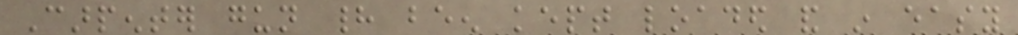Carpenter gun had been kept loaded and in easy
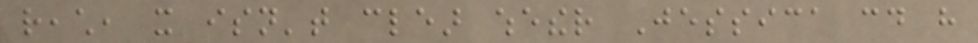reach, it isn't clear whether Jessica could have
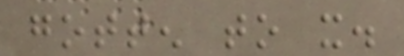gotten to it.
